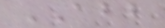ABB
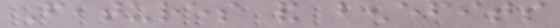Features and benefits
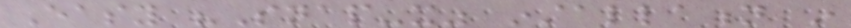Easy "Snap-it" installation in
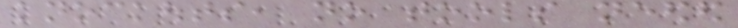knockouts, no tools needed
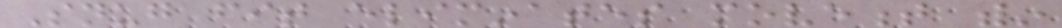Snug fit eliminates movement within
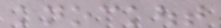knockout
